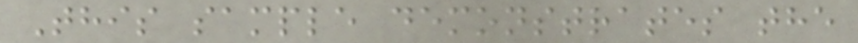This sample demonstrates the
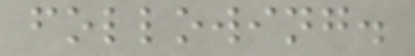following.
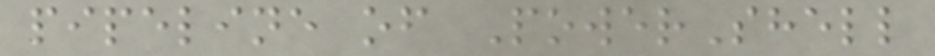pipeline of PowerShell
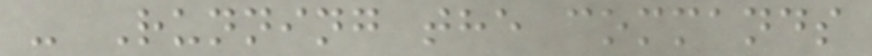- Running the commands
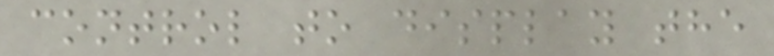control to display the
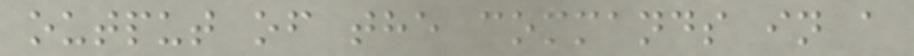output of the commands in a
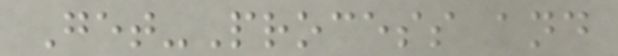Get-Process and
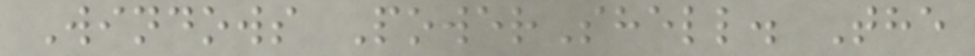Windows PowerShell. The
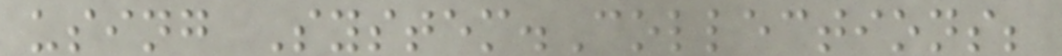using System.Collections;
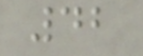42
